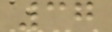37
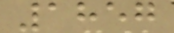1857
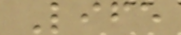Life
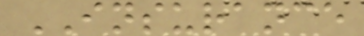INSURANCE
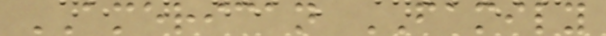AMERICAN FAMILY
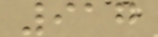917
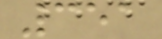351
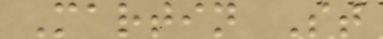Martin St
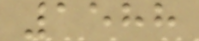1588
